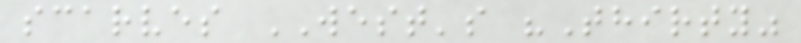scarves WEST's "Thirty"
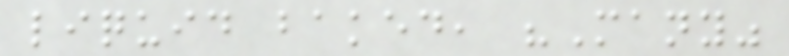liquid baked, "Many"
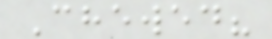Chewed?
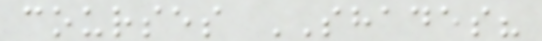courses SHADES?
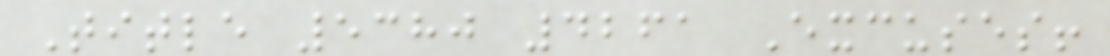Title 5380 4261 Excuses!
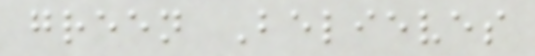green Believes
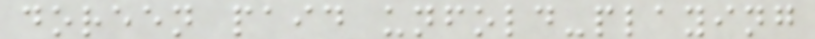doreen paid unfold-playing
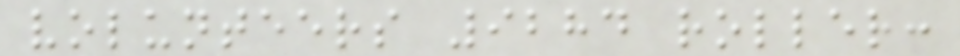volunteers 9284 roller:
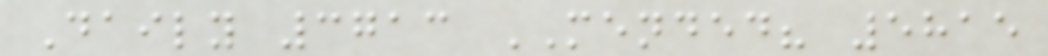Daily 3713 MENDED? 5815
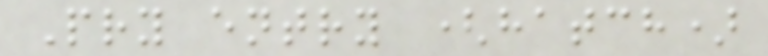Pry entry (hatch)
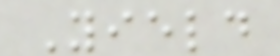Yield
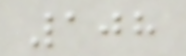108
